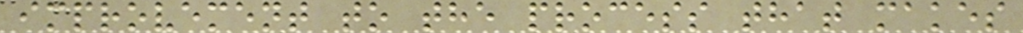improvement to the process that makes
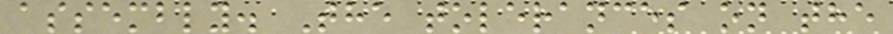assembly. The tolerances on the
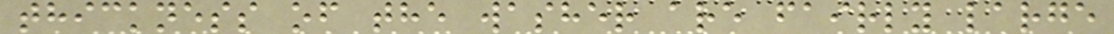thickness of the washer are fairly large
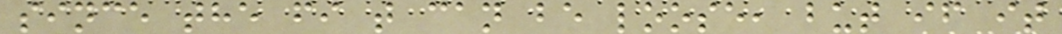since the fi t can be loose, but if it
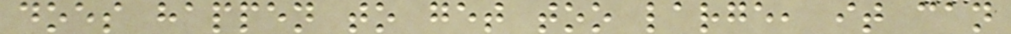does happen to get too large, it can
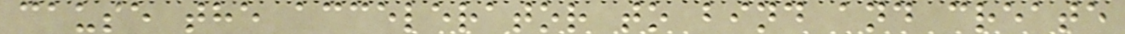cause the accelerator to bind and create
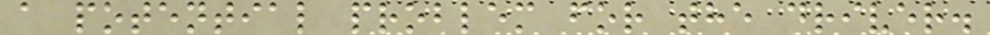a potential problem for the driver.
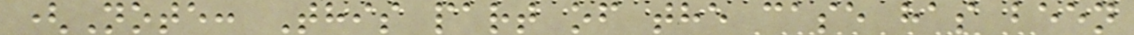(Note: This part of the case has been
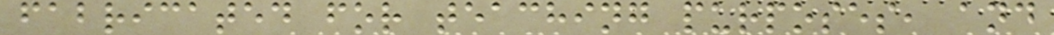fabricated for teaching purposes, and
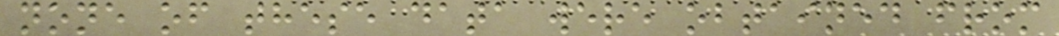none of these data were obtained from
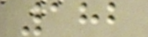182
